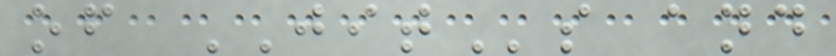of JITs and
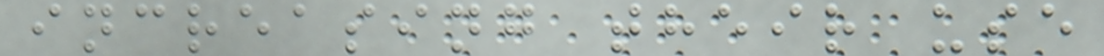increasing their use
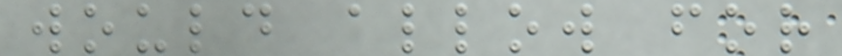would allow for
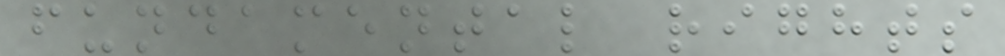fundamental rights
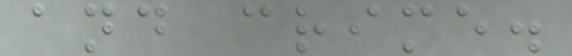and crime.
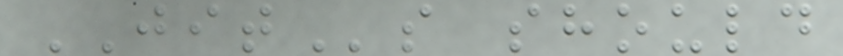JITs should
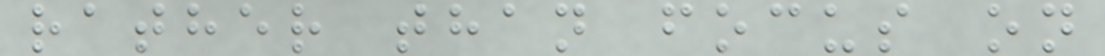rather than focus on
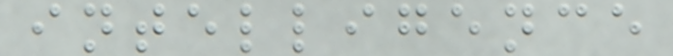intelligence
